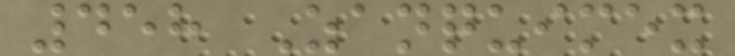458 Zanquimex
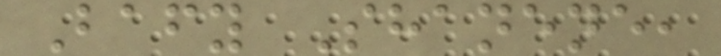Bafy Shanene,
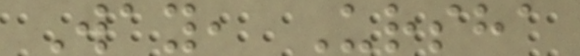Way, Ursha
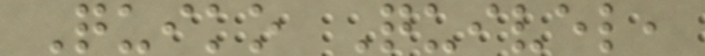Quiko Quivel,
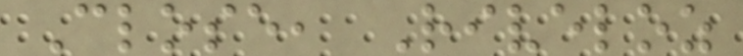Close, Riveloz
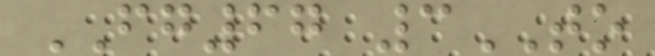FG67 3TO
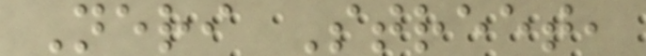Neri Street,
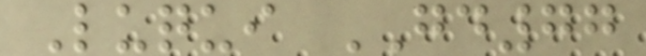Luqui GD77
